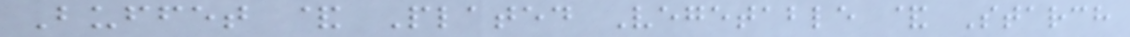Buffet & Plated Vegetable & Starch
